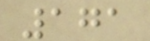171
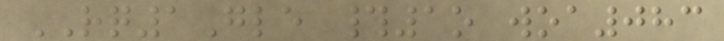RQ1Gle #1o woa083
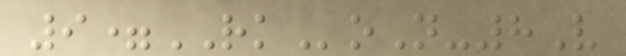9=RKoN-8V
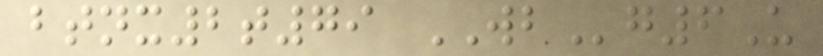btnx2t79 WBg6U
